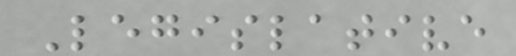Legislative
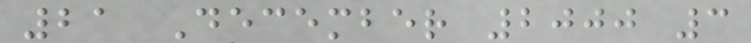21 December 2000 3
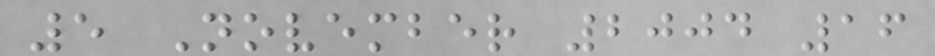5 November 2004 16
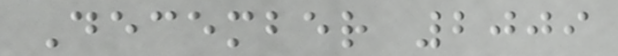December 2009
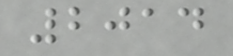2014
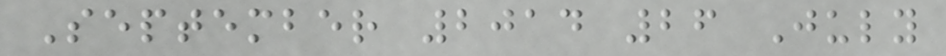September 2014 26 July
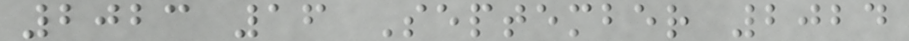2023 16 September 2024
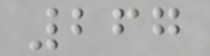267
